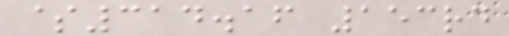$314.16 153rd
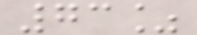73%
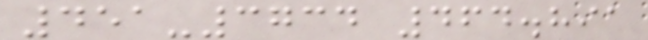451-3734 464.891
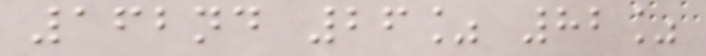162nd 26% 82%
